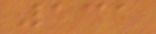131
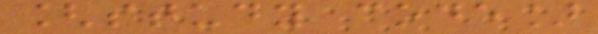[study code]
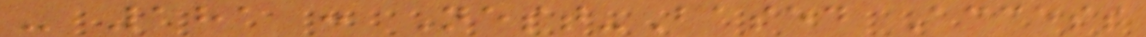- 181 : Nest-Based Access
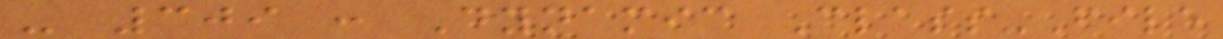- 309 : Dynamic Class-File
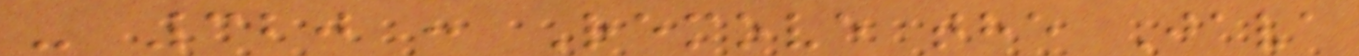- 320 : Remove the Java
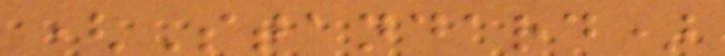(Standard)
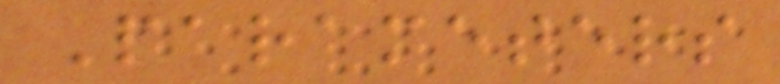Parameters
